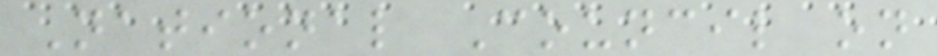National Council on
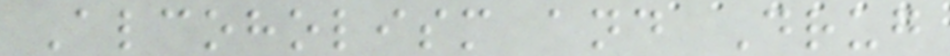Alcoholism and Drug
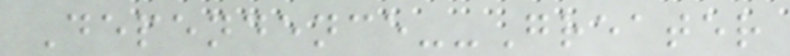Dependence--Greater
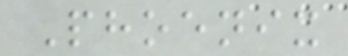Phoenix
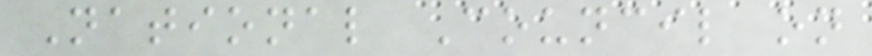National Council on
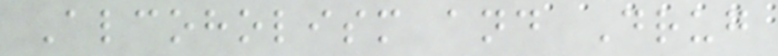Alcoholism and Drug
